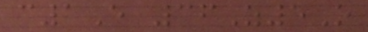c1E 36Z5O
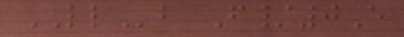LLb F/0E
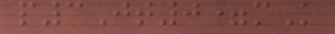p3Jt0=mK
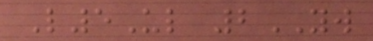L5Ul 2YW
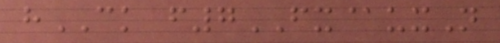hCK f7FX@uxN
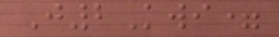J2Kwi=
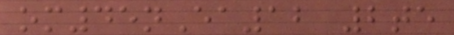om45nEa12 2te
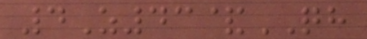4Z43&QH
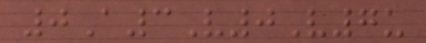0A3V0V7u
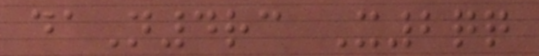daN4rc X2qq
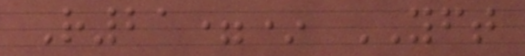R21=* YFT
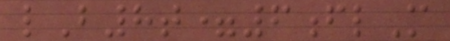lB8t=6flM
